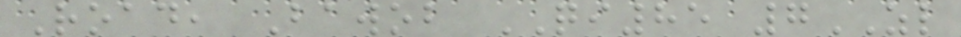Road, Bawob QI85 7ZL
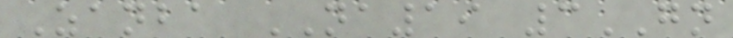Zanba NA19 3GN
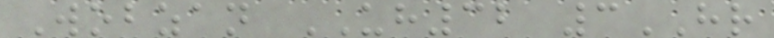Wobzan UH32 3HR
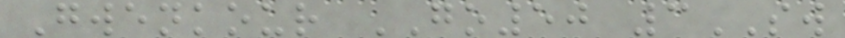Gwenkour GO50 3SW
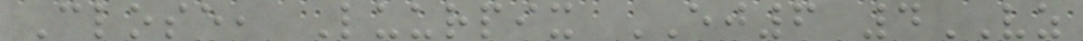Close, Luurpix EJ6 4VZ
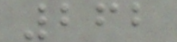262
